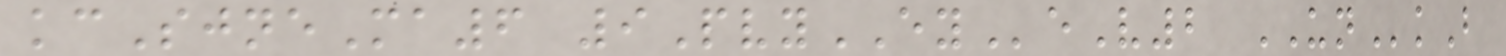kcSjneMa6 9PvyEYeV2 UNkB
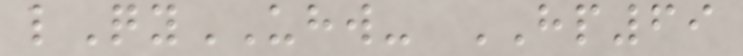lQyUHW- HP69
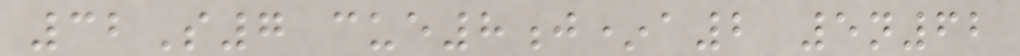32S7 cue8j*a2 5n62
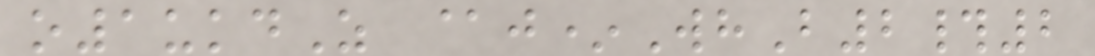o1ukdZ @j*WhB2#2
